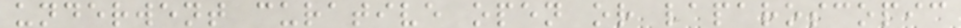underwent curative open or laparoscopic
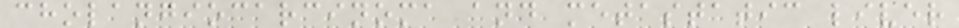cholangiocarcinoma and metastatic liver
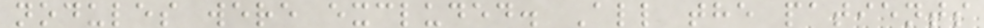nodules were excluded. All the patients
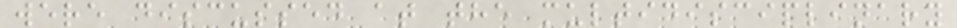were discussed at the multidisciplinary
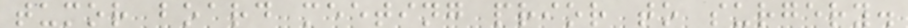tumor board meeting prior to surgery.
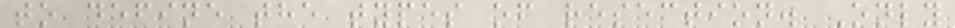to define the types of resection. Only
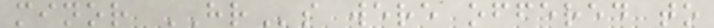minor HRs were offered to
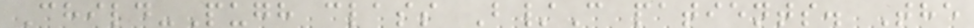Child-Pugh class B/C patients. The
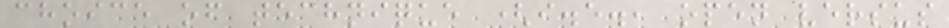choice of technique (i.e., open versus
